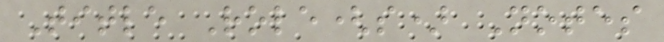Title Role(s) Notes
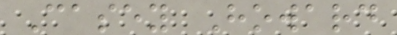Casey Howard
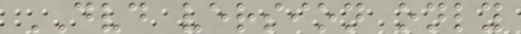DVD version only
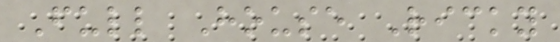Full House Ricky
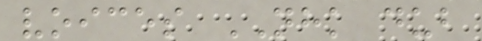voices NHK dub
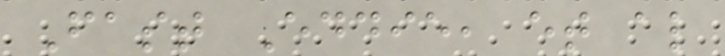Fast Eddie, et al
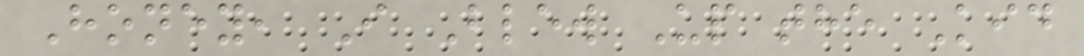Honey, I Blew Up the Kid
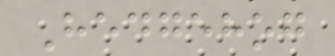Hedgehog
